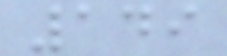149
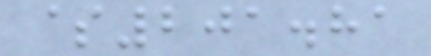$201.81
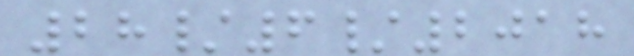28/6/2018
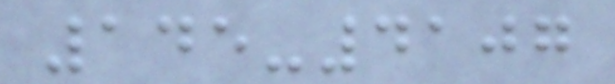145-4107
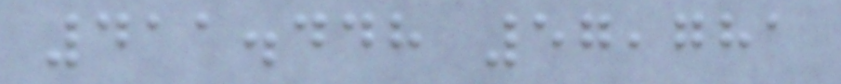411.448 57,781
